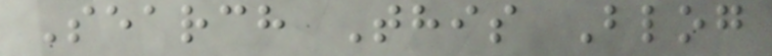Search This Blog
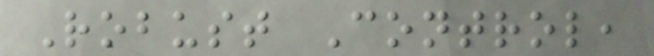Robust Control,
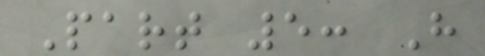Part 5: H
